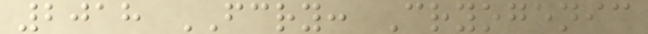2018 FCRY: Cryogenic
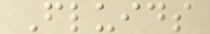Fluids
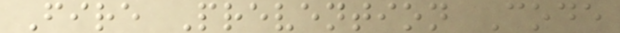Fire Prevention Code
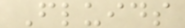Fluids
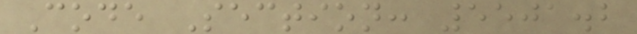Code Section: 5501.2
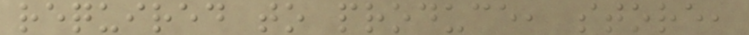required to produce, store,
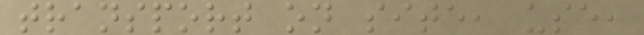transport on site, use,
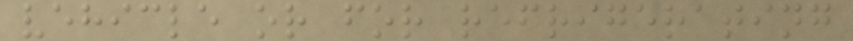vehicle or for refrigerating
